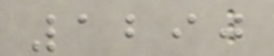1290
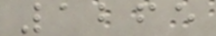1265
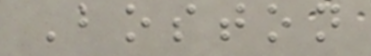Boston
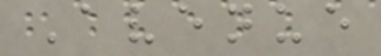Avenue
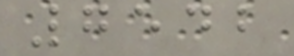7542
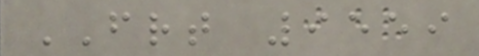FRT 9559
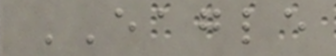EAGLE
